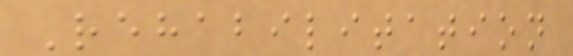Rehabilitation
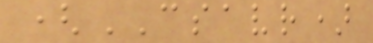(CSAVR)
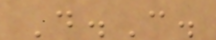D.C.
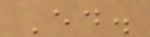Ed.
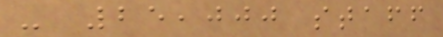- 25,000 staff
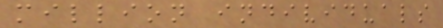million individuals
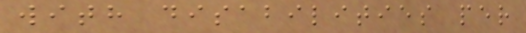with disabilities per
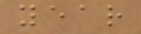year
